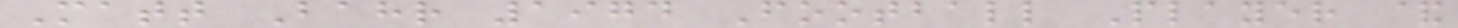Matt Bahr 1974 Football Player &
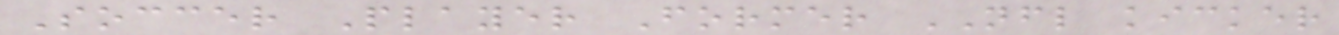Soccer Player Former NFL kicker
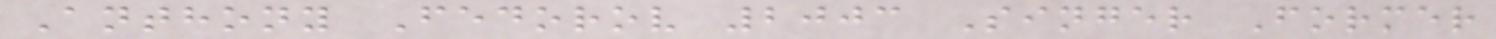Anthony Fedorov 2003 Singer Former
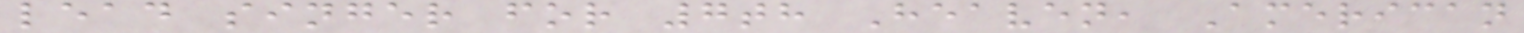lead singer for 7th Heaven, American
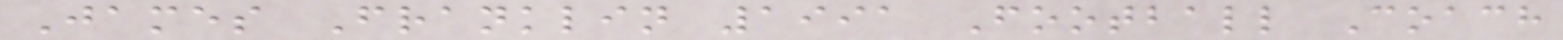James Franklin 1991 Football Coach
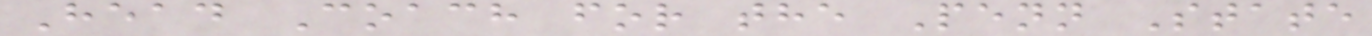Head Coach for the Penn State
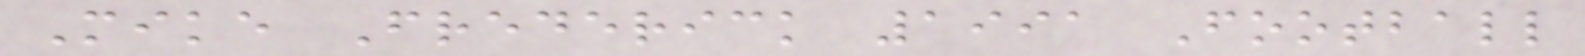Mike Frederick 1991 Football
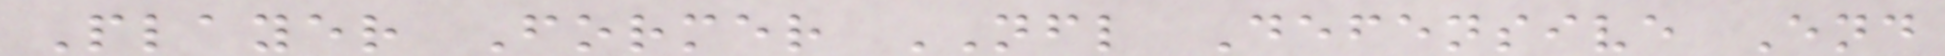Player Former NFL Defensive End
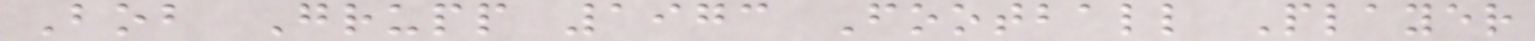Bob Grupp 1973 Football Player
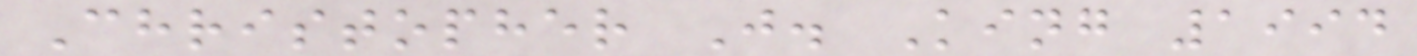Christopher J. King 1994
